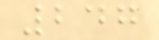247
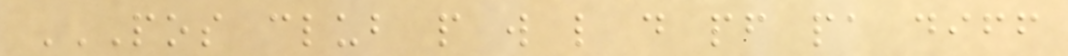POS CLUB P W L D PF PA DIFF
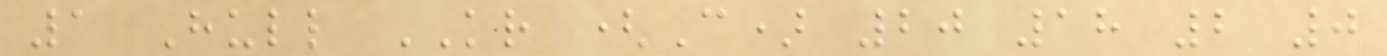1 Hull KR (C) 20 18 2 0
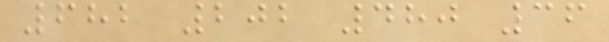682 202 480 36
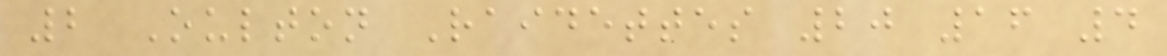2 Oulton Raidettes 20 16 4
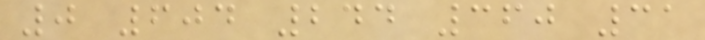0 604 244 360 31
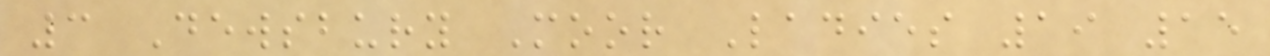3 Dewsbury Moor Ladies 19 15
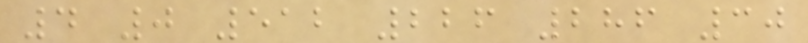4 0 512 226 286 30
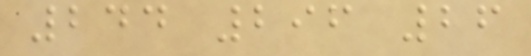244 296 26
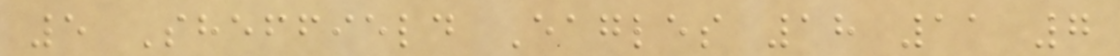5 Sheffield Eagles 18 11 7
